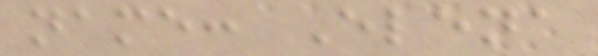name: Elena
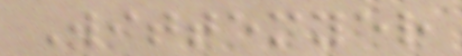Wittemyer
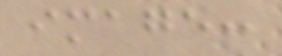image:
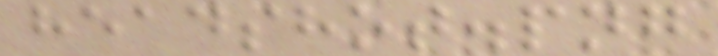headshot.png
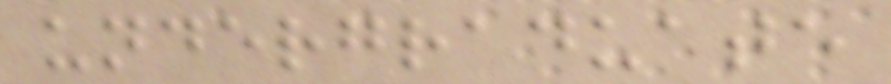undergraduate
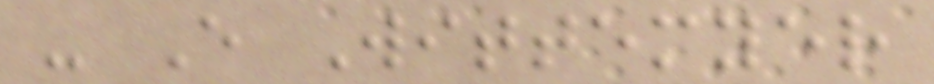- E Wittemyer
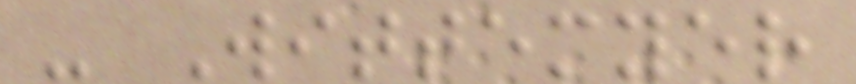- Wittemyer
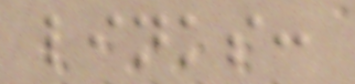links:
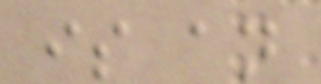is an
